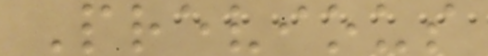Previous
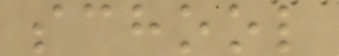school
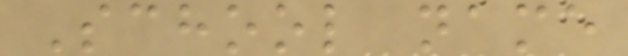School name
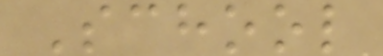School
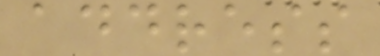address
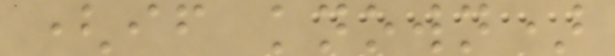(if known)
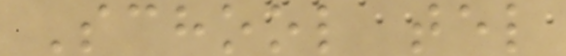School tel
